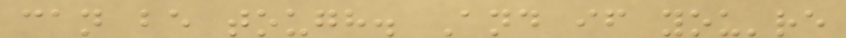can be tough. And if you're
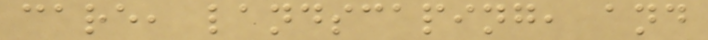care, landscaping, and
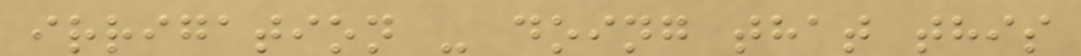irrigation - doing that this
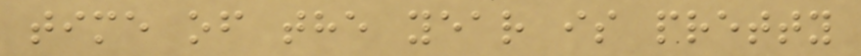time of the year is pretty
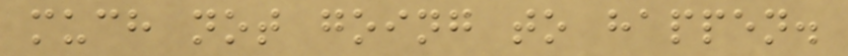much not going to happen.
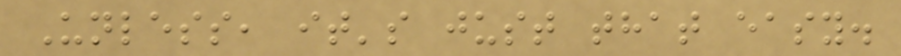Unless, it's just that easy.
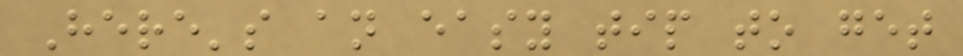Here's an easy tip to get
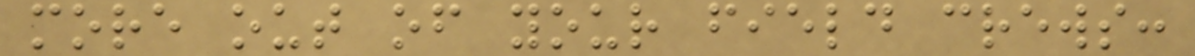more out of your field crews:
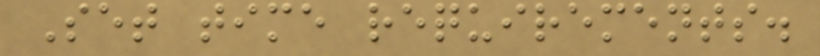Set time requirements.
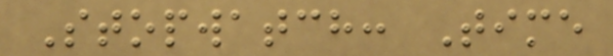Stopwatch: Time
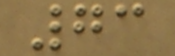73
